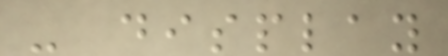- display
